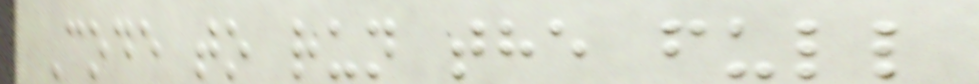Code to run the full
